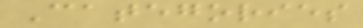Categories
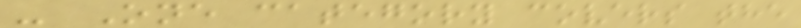- One category covers the
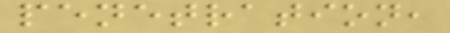penetration,
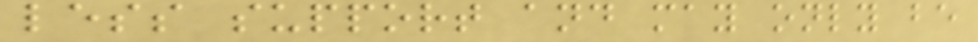less support and may only be
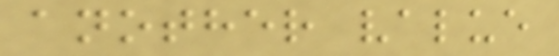another value
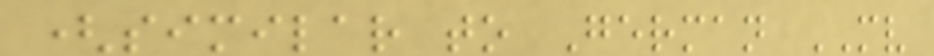(similar to German MV
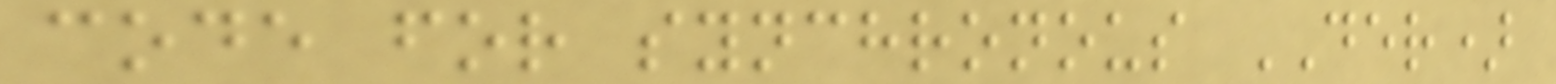code for synchronous DER)
